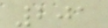201
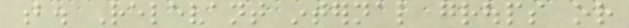b. Relevant internal groups or
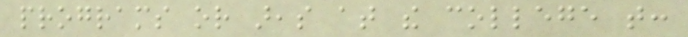programs or areas at the college that:
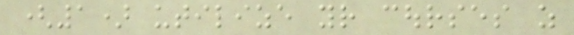(1) utilize your courses as
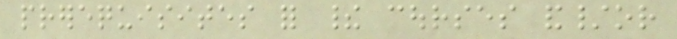prerequisites for their courses and/or
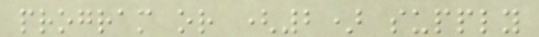program or (2) supply
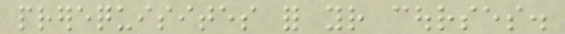prerequisites for your courses.
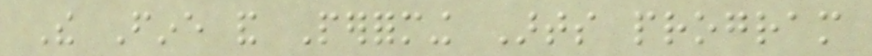The Fine and Performing Arts program
